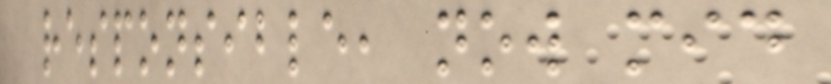responsible, now mid
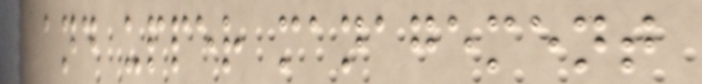and upper management
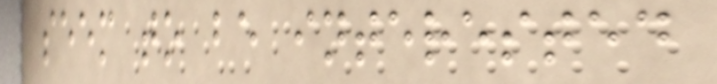seem to be interested
